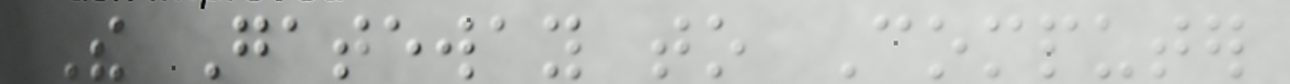The Gateway to Computer
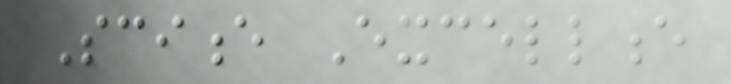Science Excellence
